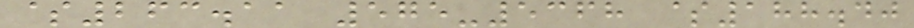$263.11 575-5368 $188.40
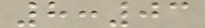8:03
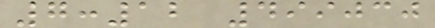7:12 499030
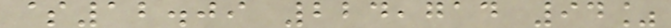$12.09 224,714 94%
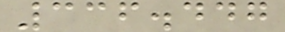336.447
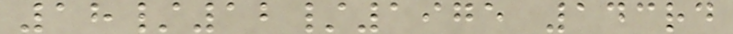18/12/1975 143rd
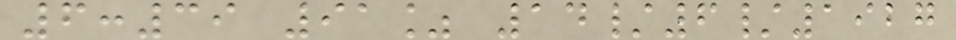6:39 91% 14/6/1927
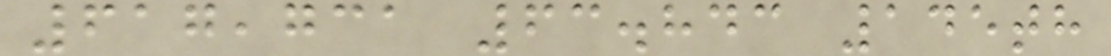617,731 63.843 145th
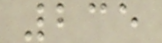235
